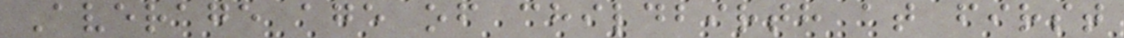Average age of childbirth at first
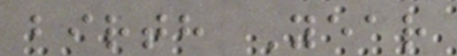birth Year
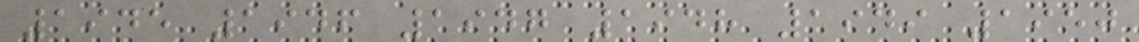1945 1946 1947 1948 1949 1950
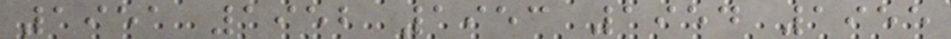1951 1952 1953 1954 1955
